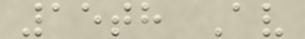15th Av
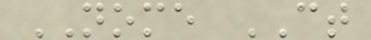NOME CT
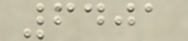6401
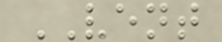VENT
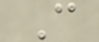C
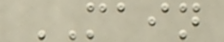MAIN
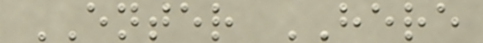ENTER HERE
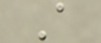A
